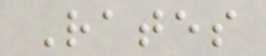Rates
